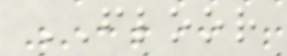FLOOR
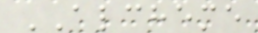ALCHEME
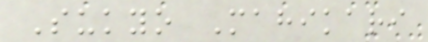Sukyo Mahikari
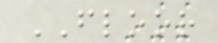FLOOR
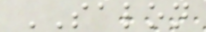SALON
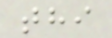thi
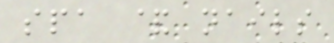spa & nails
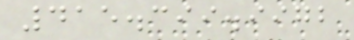415.399.9972
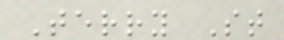Terry St
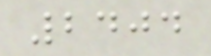2404
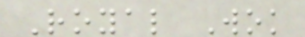Royal Wok
